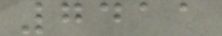7411
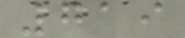719
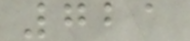721
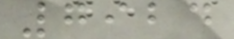7924
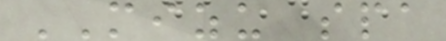MIZU spa
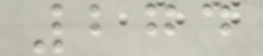274
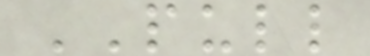PULL
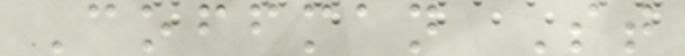Coffman St
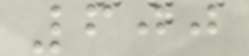600
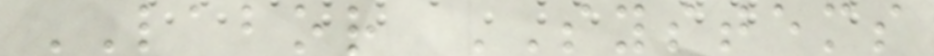LABOR SYSTEMS
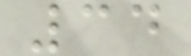34
